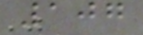107
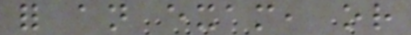for an exam, or
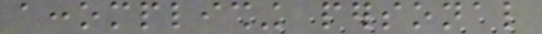accomplishing personal
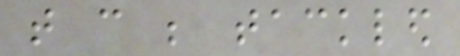that can be tackled
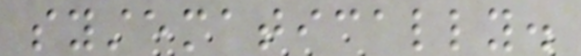systematically.
